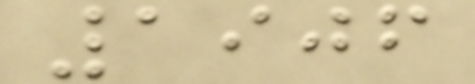1906
